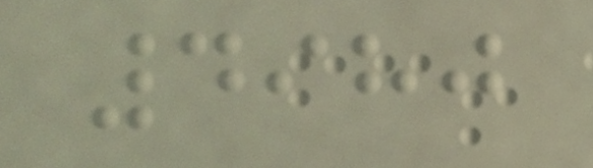4980
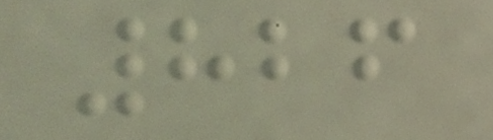826
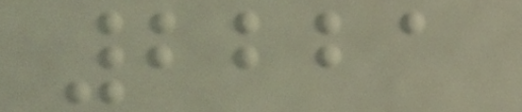2221
